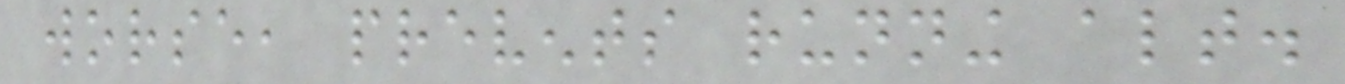worse, prevents running altogether.
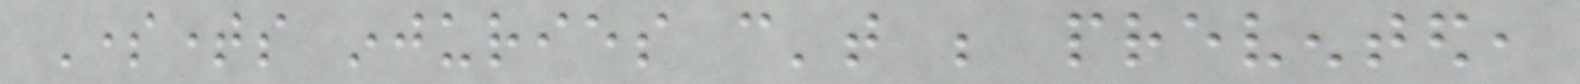Sometimes injuries can't be prevented,
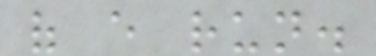of every run.
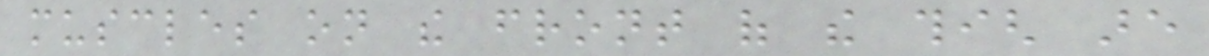muscles on the front of the thigh are
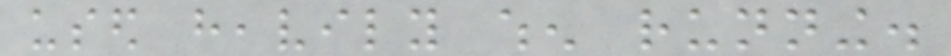used heavily when running.
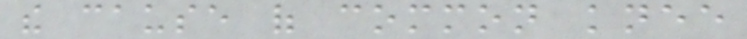the cause of common knee
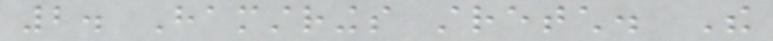2. Hamstrings stretch. The
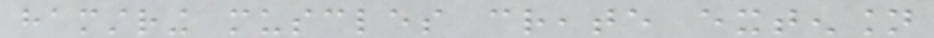hamstring muscles create extension
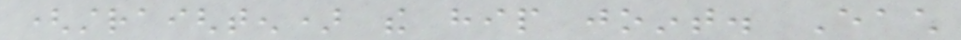(straighten) the hip joint. Each
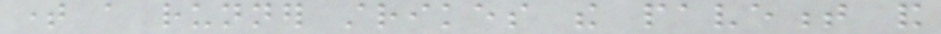time a runner strikes the pavement and
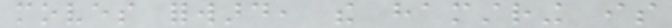moves forward, the hamstring is
